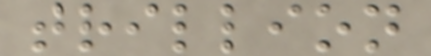trillion
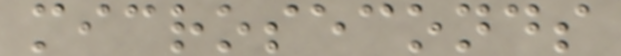microseconds
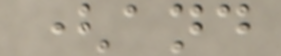(and
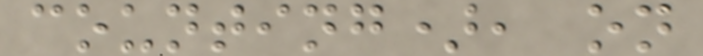counting), on
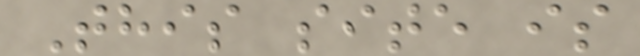This site is
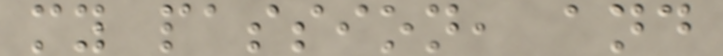my passion, and
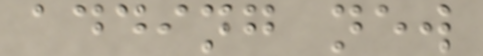adding new
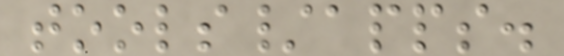tools/apps.
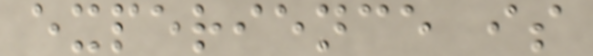experience is
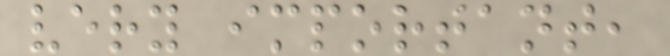very important,
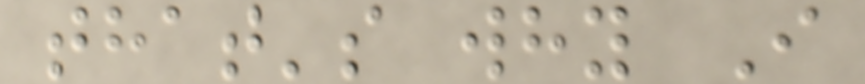that's why I
